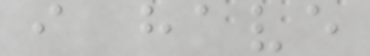i have
